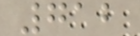712
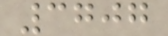3707
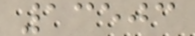13503
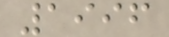1996
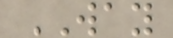WAY
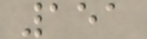151
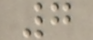7
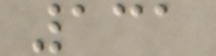131
